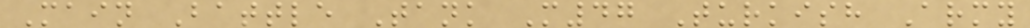Main Battle Tank M47 Turkish Army
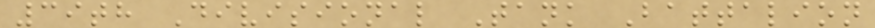39th Divisional Tank Battalion
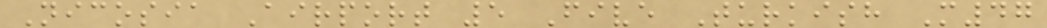Nicosia Airport 5 Five Turkish M47
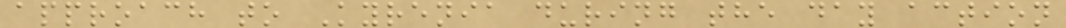approach to Kyrenia during the day action
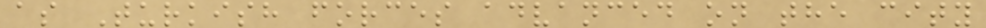as Turkish forces advanced on the city
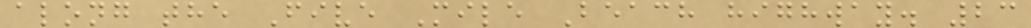along the Five Mile Beach highway. 23
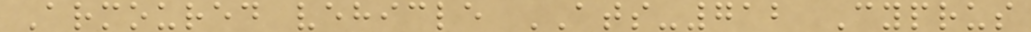Armoured vehicle ATS-712 Cyprus
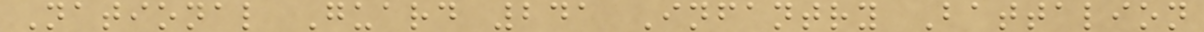National Guard 241 Infantry Battalion
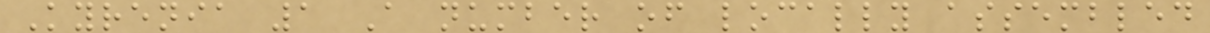Kyrenia 1 A number of locally assembled
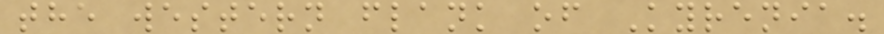the western flank of Kyrenia.
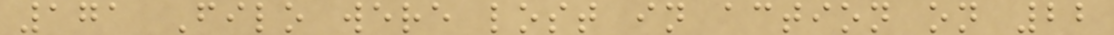171 Filo were lost in action on 22
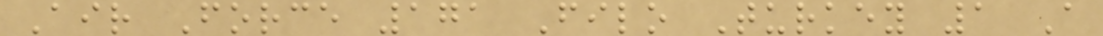Air Force 171 Filo Turkey 1 A
